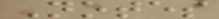Notes
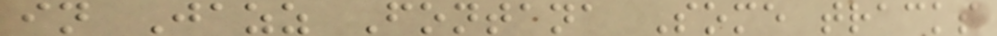in Jazz Fontana Some tracks
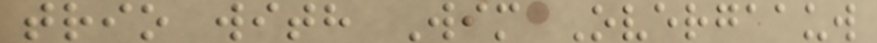trio with Wim Overgaauw
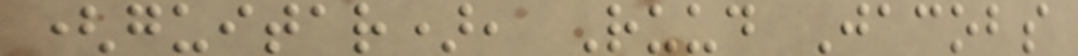(guitar), Ruud Jacobs
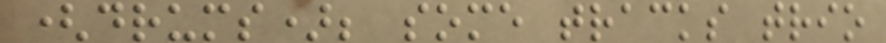(drums); some tracks trio
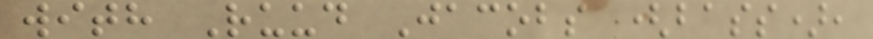with Ruud Jacobs (bass),
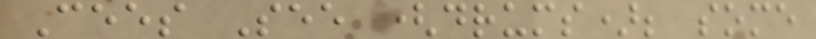Cees See (drums); some
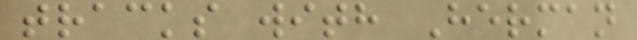tracks with Herman
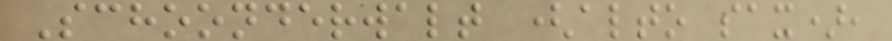Schoonderwalt (alto sax),
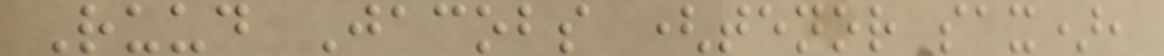Ruud Jacobs (tenor sax),
